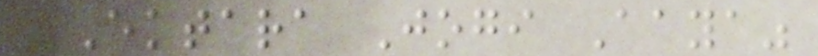"Ektara Jogi Aaya"
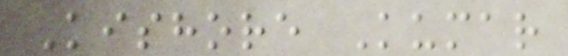Kishore Kumar
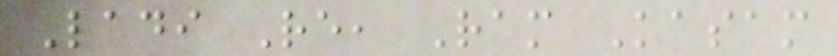Ladi Re, Ram Kasam
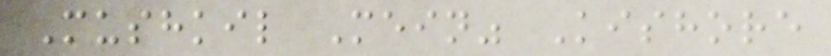Mushkil Mein" Kishore
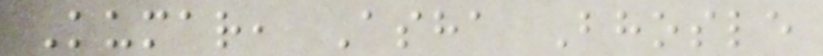Kumar, Asha Bhosle
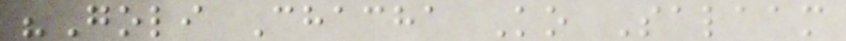"Goli Chacha Ko Salaam
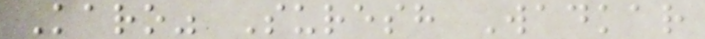Karo" Suresh Wadkar
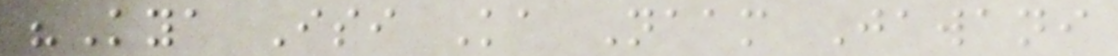"Kya Isi Ka Naam Jawani
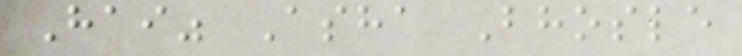Hai" Asha Bhosle
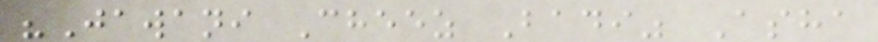"Jawani Cheez Badi" Asha
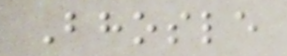Bhosle
